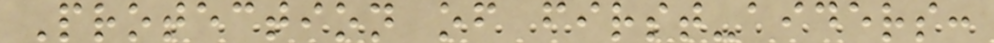Protection of first-aiders:
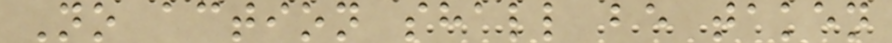No action shall be taken
